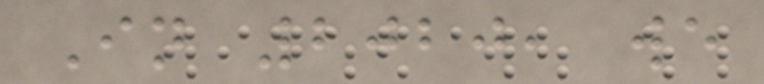In 2020, we
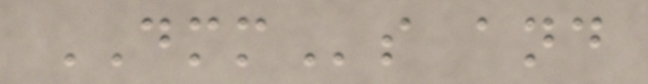DMMs and
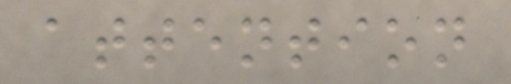attention
